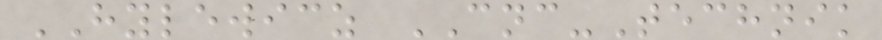HYLEWICZ CNC-Technik
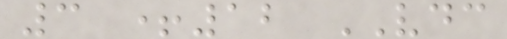3 +12 VDC
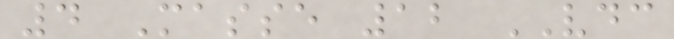4 Masse 12 VDC
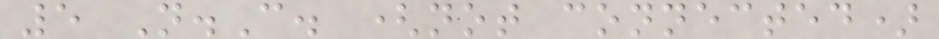5 N.C. (not connected)
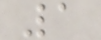1
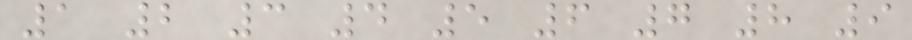1 2 3 4 5 6 7 8 9
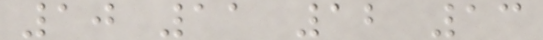10 11 12 13
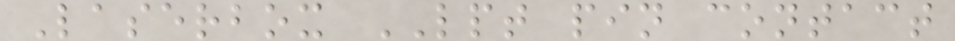Laserbox LPT pin contact
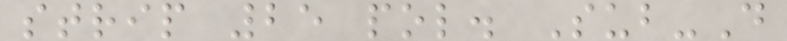strip 25 pol. Sub-D
